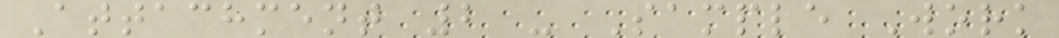Attachment 2 - Sample Work
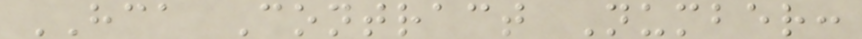HCA Contract Number:
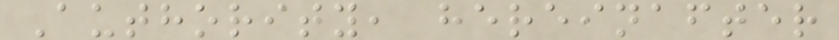Authority, hereinafter
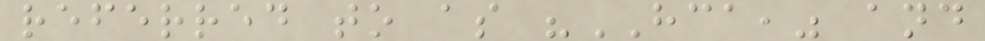referred to as "HCA," and
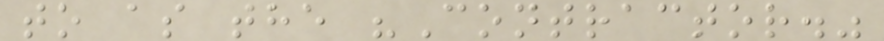to as the "Contractor."
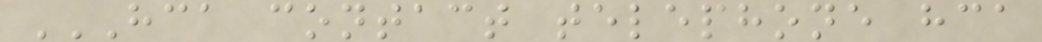HCA CONTACT TELEPHONE HCA
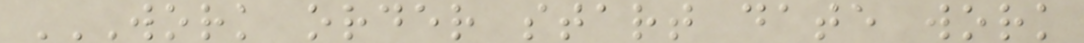WORK ORDER START DATE WORK
